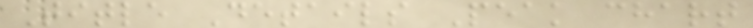Title Details Peak chart
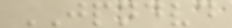JPNDVD
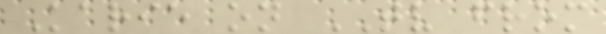Karie on TV from
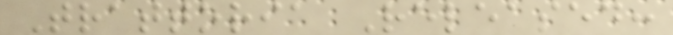Trattoria Released:
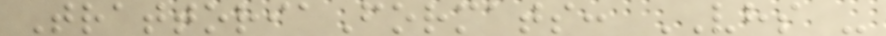TrattoriaFormats: VHS -
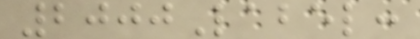2000Label:
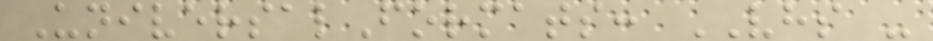UniversalFormats: VHS -
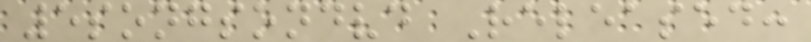5songsondvd Released:
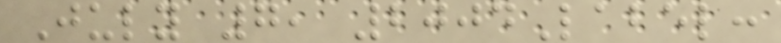July 7, 2004Label:
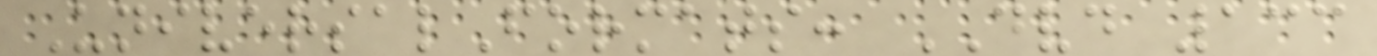UniversalFormats: DVD 133
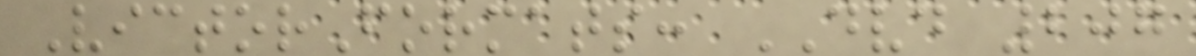VictorFormats: DVD 207
